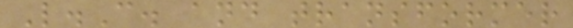L.C. and transformer
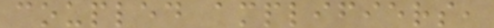coupled amplifiers,
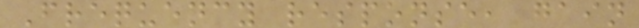Frequency response, gain
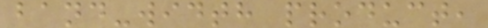band-width product,
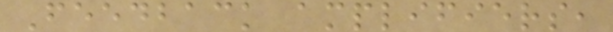Feedback amplifiers,
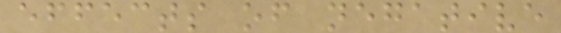effects of negative
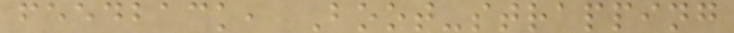feedback, Boot-strapping
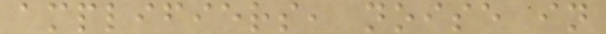amplifiers, noise in
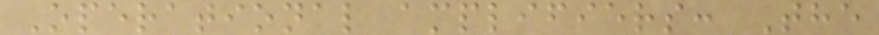Operational amplifiers: The
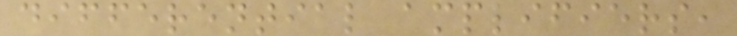differential amplifiers,
